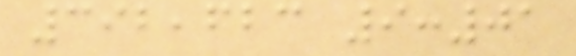392,623 9:01
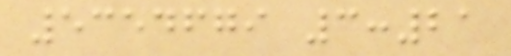5354679 3:21
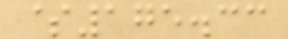$175.33
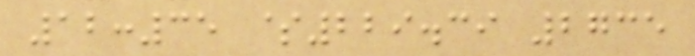12:35 $229.39 2735
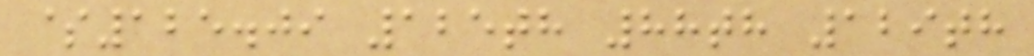$125.09 125th 88th 129th
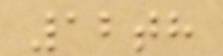12th
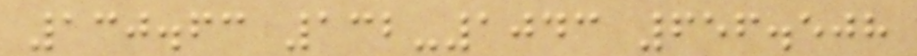130.63 132-1043 656.508
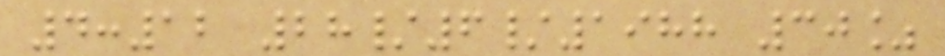4:12 28/6/1988 30%
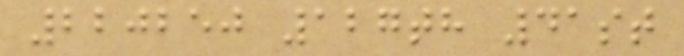220250 127th 41st
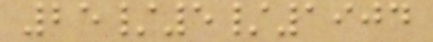25/5/1904
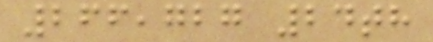266,727 24th
